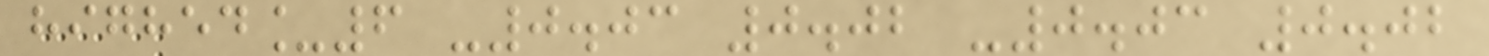highed_6 -0.03 0.02 -0.03 0.02
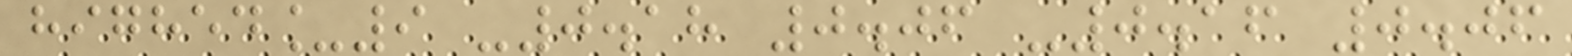highed_9 -0.18 0.06 -0.16 0.06
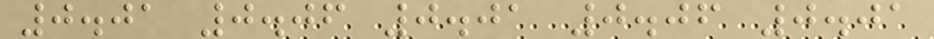0.01 0.06 0.01 0.06 0.01
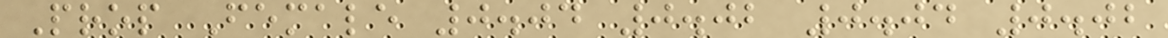Prop Female 0.04 0.02 0.04 0.02
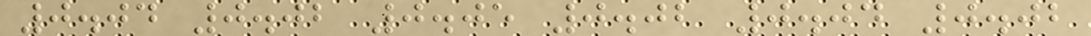0.04 0.02 0.05 0.02 0.04 0.02
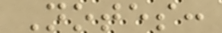Notes:
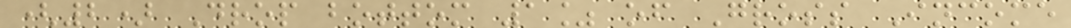(2) Drop bottom 1% of Gross Income
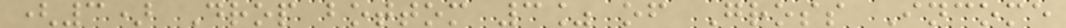(3) Drop bottom 3% of Gross Income
